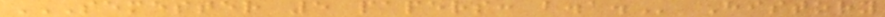SEMESTER 5 PAPERS: B.A. History
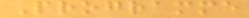Programme
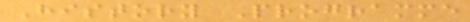History Programme
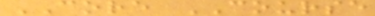CORE COURSE
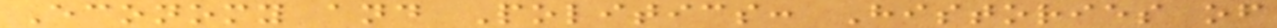Economy and Politics: Histories of
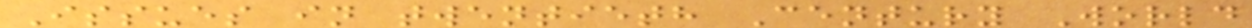Issues in twentieth Century World
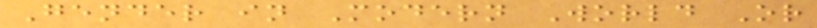Gender in Modern World Or
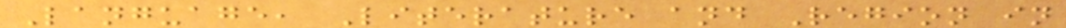Language, Literature and Region in
